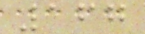167
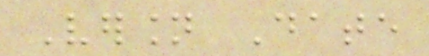Version Date
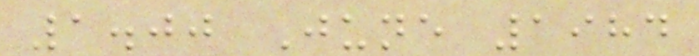1.00 June 1984
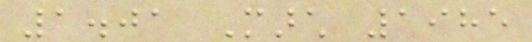1.01 March 1985
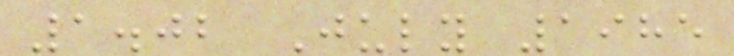1.02 July 1985
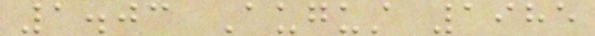1.03 August 1985
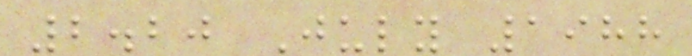2.20 July 1988
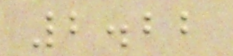2.22
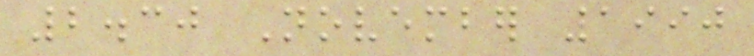2.30 November 1990
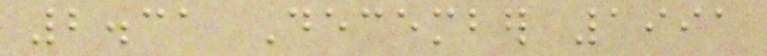2.31 December 1991
